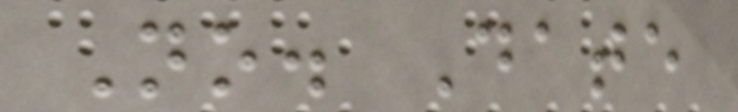No. Date
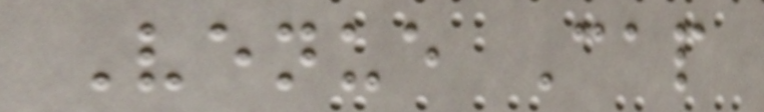Venue Cap
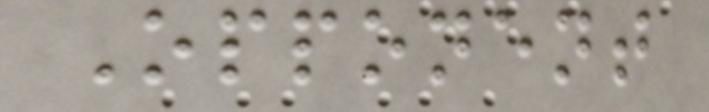Opponent
